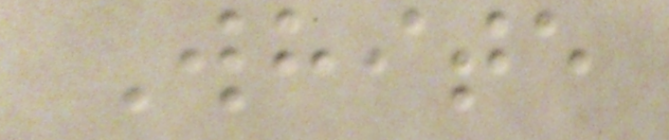White
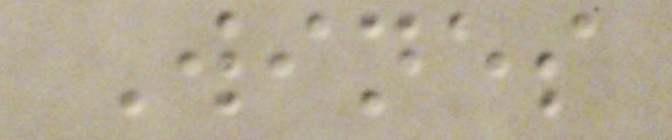Wines
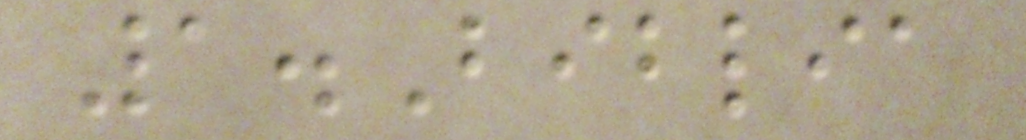1.Biblia
